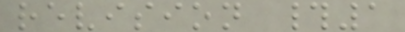revision #1
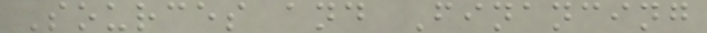Sources and Financing
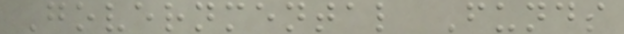Governmental Funds
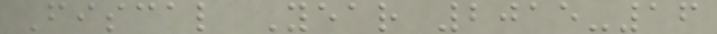Fiscal Year 2015-16
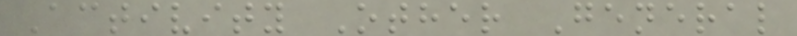Activity Other General
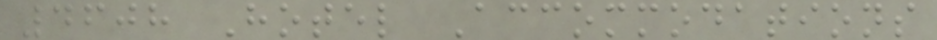4608 Hotel Accommodations
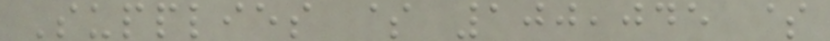Supplies $ 100,045 $
